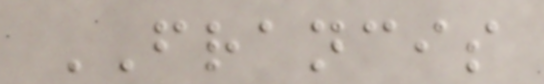FRANCIS
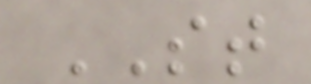ST
